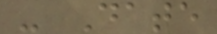- Date
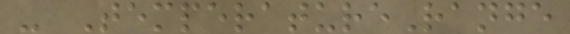- TemperatureRange
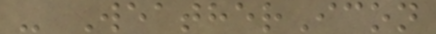- WeatherIcon
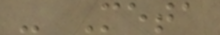- Meta
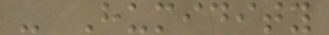- Humidity
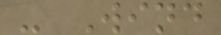- Wind
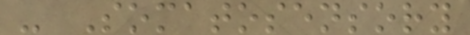- Somatosensory
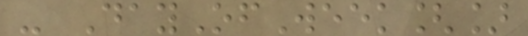- DayOfWeek[]
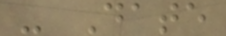- Date
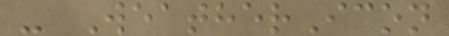- WeatherIcon
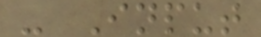- Input
